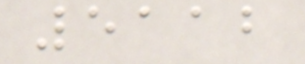5112
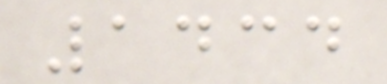1434
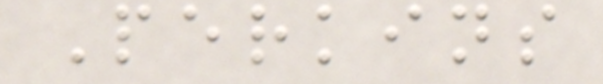Perkins
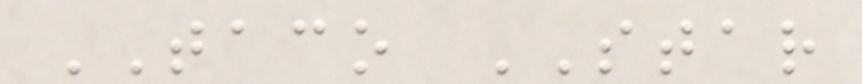TACO STAR
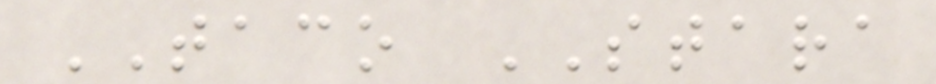TACO STARA
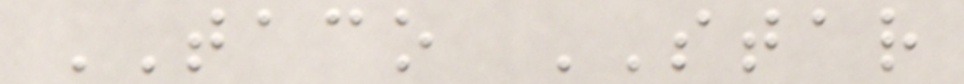TACO STAR
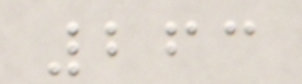263
